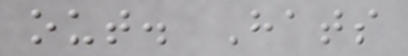out. Hats
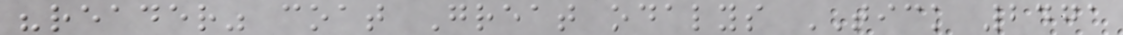"reader" coat Great odalys TICK 2471
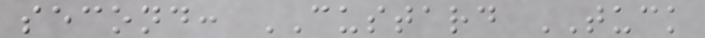second: CUSTARD TUCK
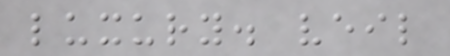luxury. veil
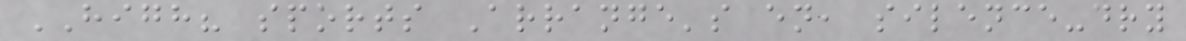HIGH? sports Arrange's en, silence-dry
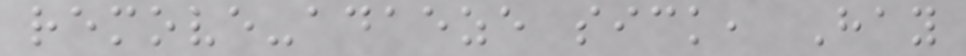remove-adaeze sick, Hay
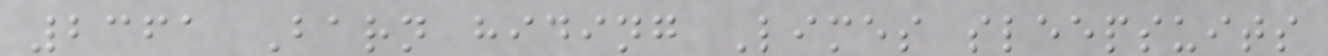2361 Barn hiding Limes sleepsuits
